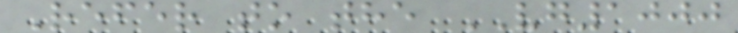Refer to the VG1000
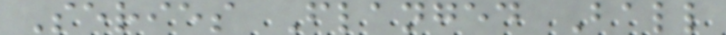Series Flanged Ball
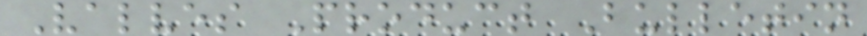Valves Product Bulletin
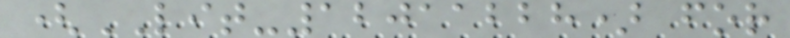(LIT-12011228) for
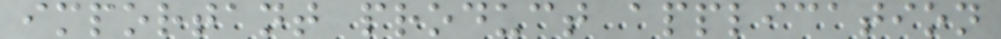important product application
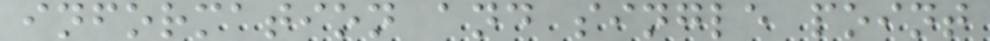information and single point
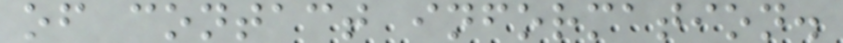of contact information.
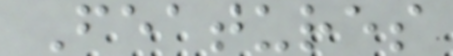Features
